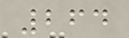264
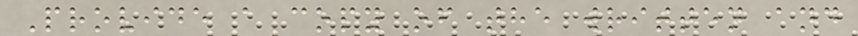Provide a copy of the written and
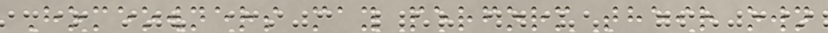Homeowners may perform their own
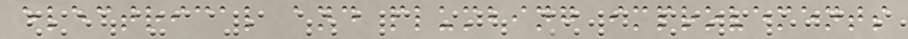electrical and plumbing improvements
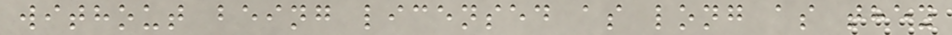without being licensed as long as they
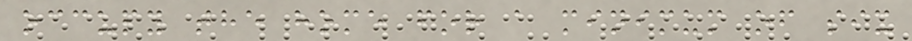occupy the home for a minimum of six
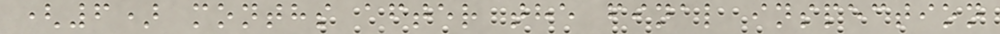(6) months after the final inspection
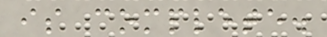is complete.
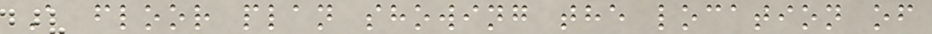A floor plan showing the location of
